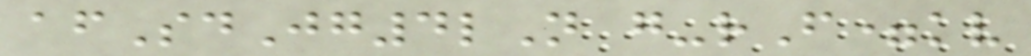afSdJg4lN g-rF=kv
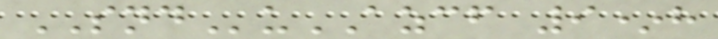SNDuAZCF 9*h
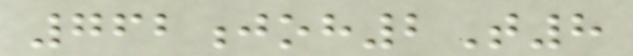762joh2T8
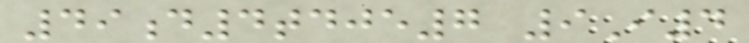49d4tdje7 9I4
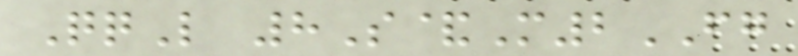QqL 8S&M2FG
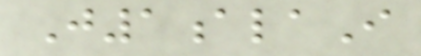J1alaI
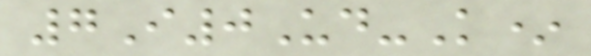7I0Ud-K*
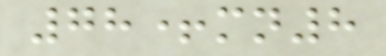78+mn8
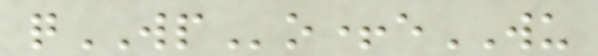qWPo+eWU
